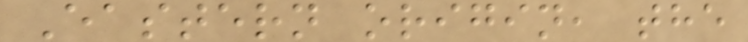Eastern origin, the
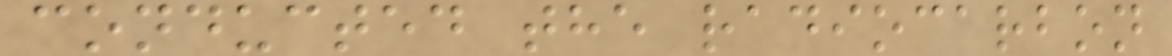conducted the radiocarbon
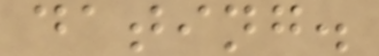dating.
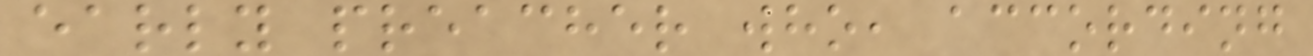early preacher who, according
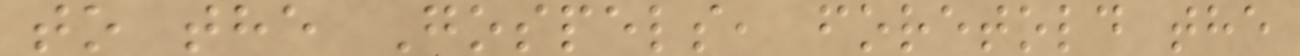to the Gospels, foretold the
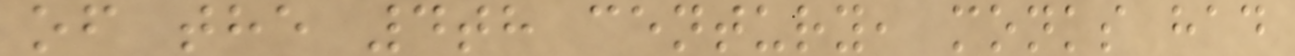of the 4th century, monks had
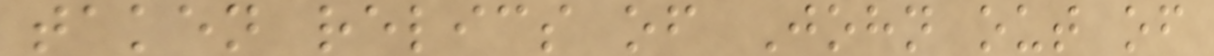taken relics of John out of
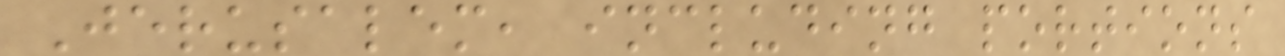Jerusalem, including portions
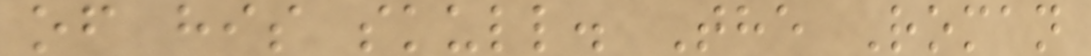of his skull. The Roman
